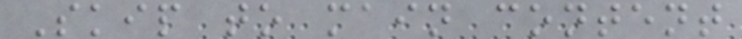Skip to main content
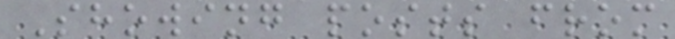Showing posts from
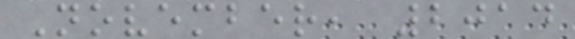November, 2014
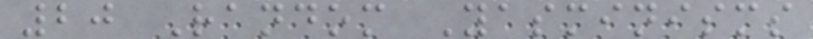20 Random Yasminisms
